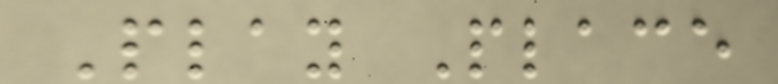Play Place
